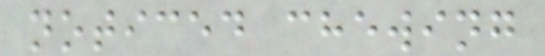noticed chewing
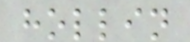hollin
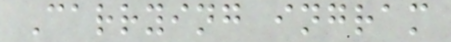Carrying ingram
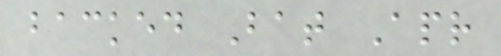backed Bat Apr
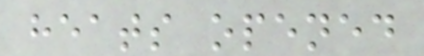heats opened
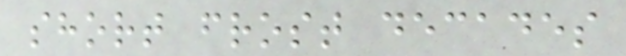short frost decades
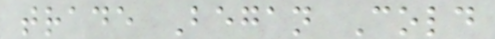trade Began Cold
